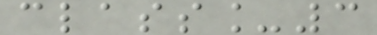class_3
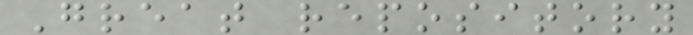Great repository
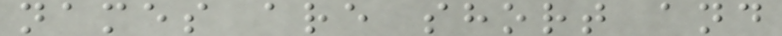names are short and
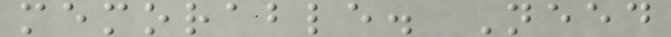memorable. Need
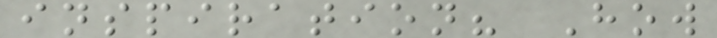inspiration? How
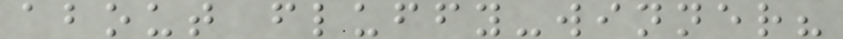about fluffy-winner?
